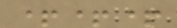+++
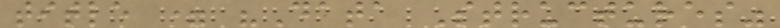title = "Data Structures"
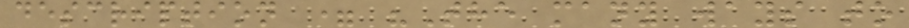description = "The many ways to
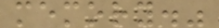memory."
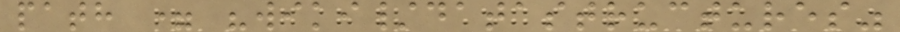path = "wiki/datastructures"
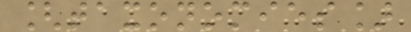[taxonomies]
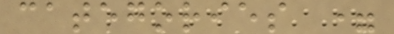categories =
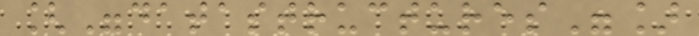["datastructures"]
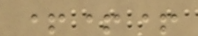+++
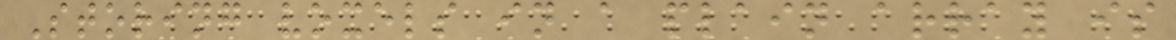Storing voxels in a plain array is
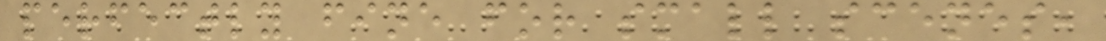perfectly fine for small scenes,
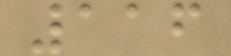116
